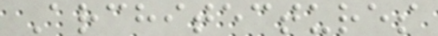Architectures
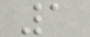1
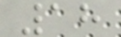18
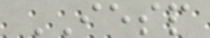IESP
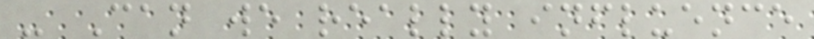- Can we really influence
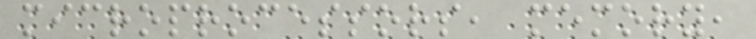microprocessors, memory,
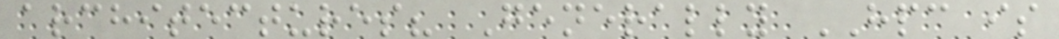architectures? Generally HPC is
